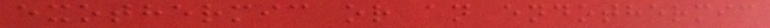exothermic or an endothermic
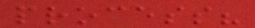process?
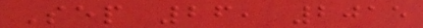Sep 26, 2015
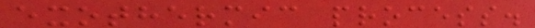exothermic process.
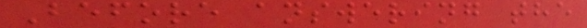Before answering the
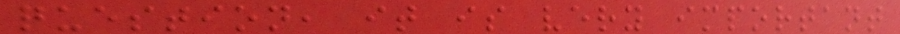question, it is very important
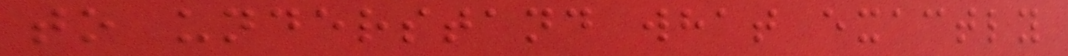to understand what exactly
